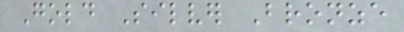Gold Silver Bronze
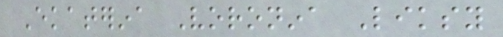Ekaterina Voronina Liksy
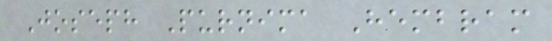Joseph Purnima Hembram
